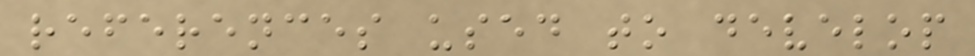references used to develop
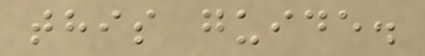this guide.
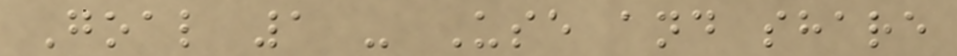Goal 1 - Use and share
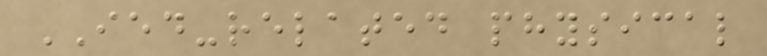IED-related physical
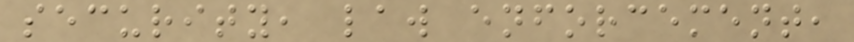security, law enforcement,
